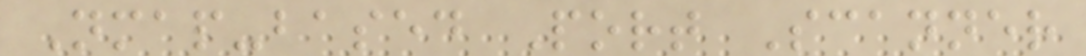Nmap-based Port Scanner
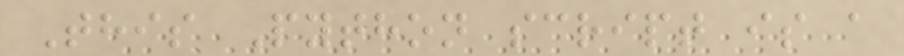This Python script is a
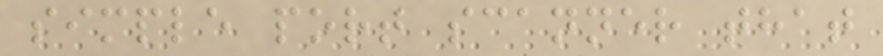simple port scanner that
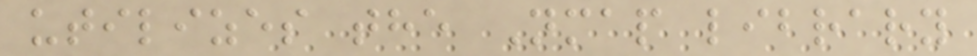utilizes the Nmap library
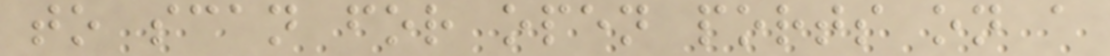to scan for open ports on a
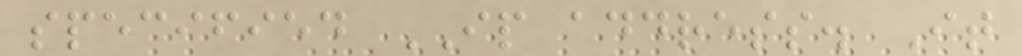specified IP address. It
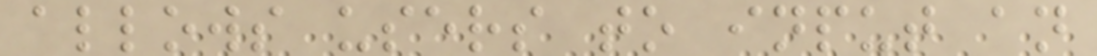allows users to input an
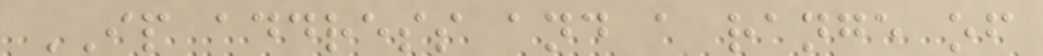IP address and a range of
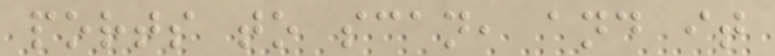ports to scan, and it
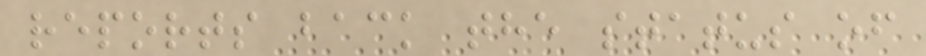reports back the status of
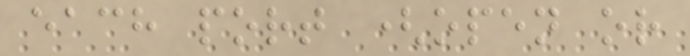each port (open or
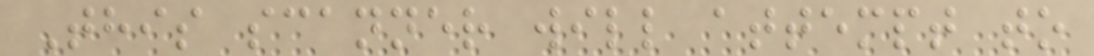This scanner will attempt to
